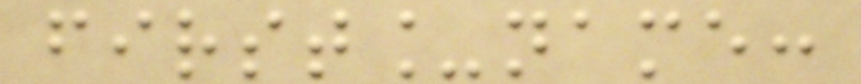first_name:
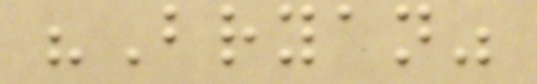"Bryan"
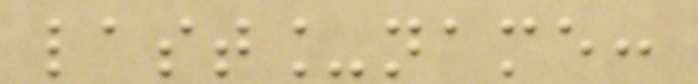last_name:
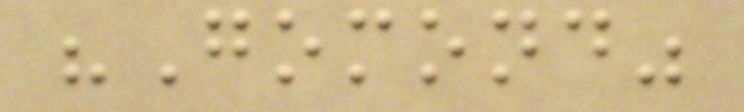"Gomond"
